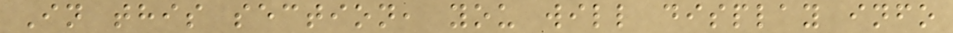In this section, you will display info
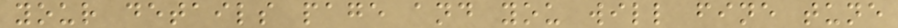your details page and you will fine tune
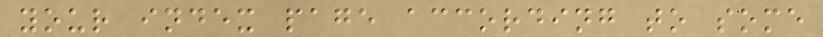your index page according to some
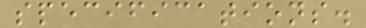specifications.
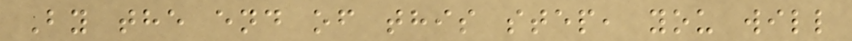By the end of this step, you will
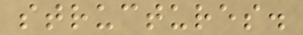structures.
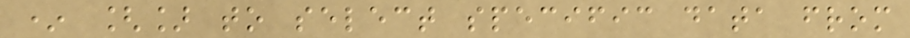* [] to select specific data from
